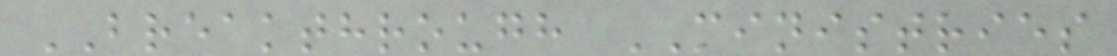BREAKTHROUGH MINISTRIES
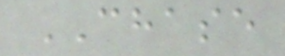CHASE
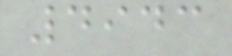4943
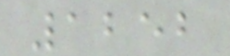1252
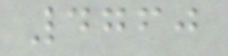4760
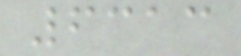6313
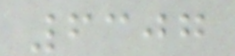6307
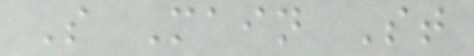S Main St
